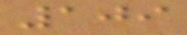109
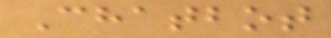Chatbot
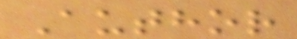Author
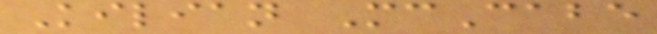Kilian McCabe
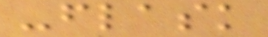-flask
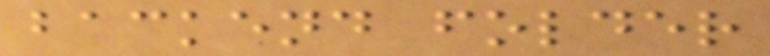backend folder
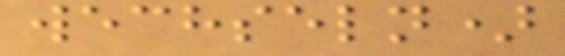wechseln)
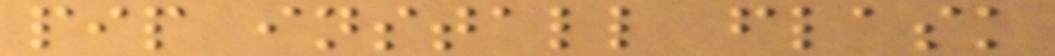pip install flask
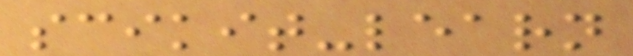scikit-learn
